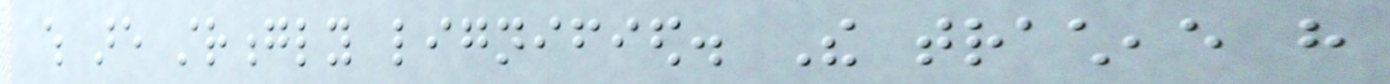which are strongly lignified. The tracheae have
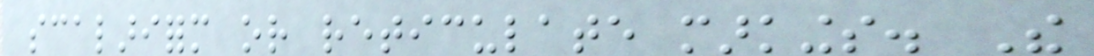scalariform or reticulate markings. The
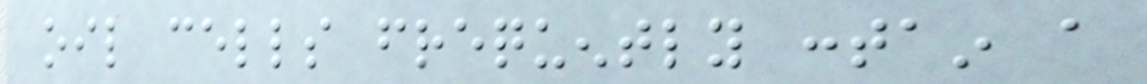oil cells frequently contain a
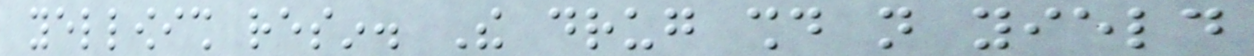yellowish resin. The drug should not yield
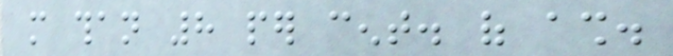more than 8 per cent. of ash.
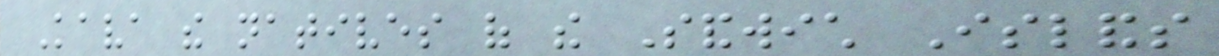Kava the natives of the Sandwich Islands
